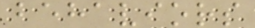behaviors
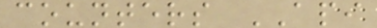counters API
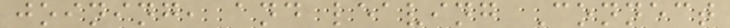joining, and leaving Connect
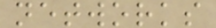networks
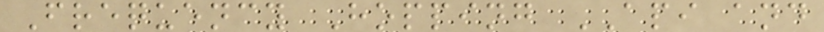Frequency Hopping API and
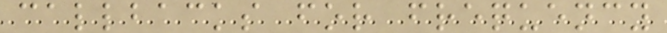callbacks for frequency
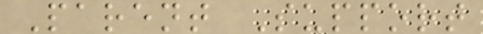Parent Support
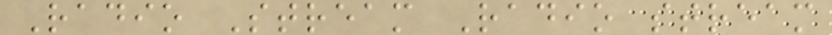Radio Stream Radio stream
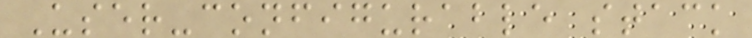User-configurable stack
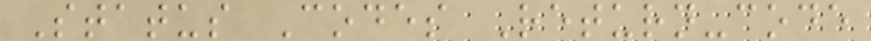Status Codes Return-code
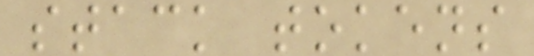stack tokens
